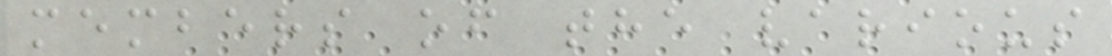members of the various
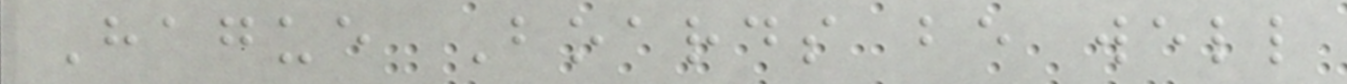Hague Boards be well
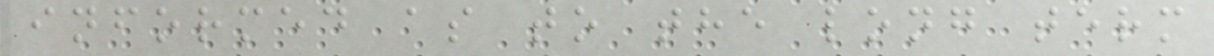informed as to the long term
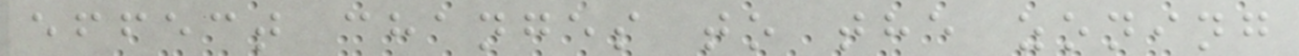effect changes to the zoning
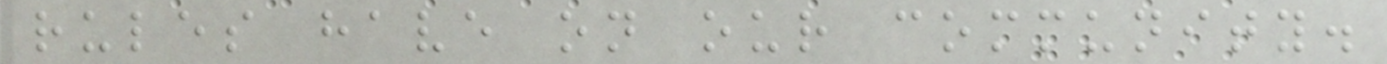rules have on our community.
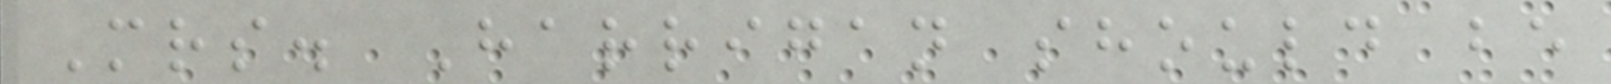Mrs. Harrigan should be
